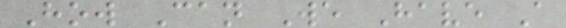How Can We Have A
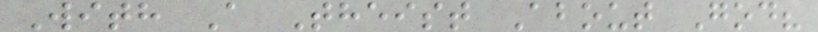With A Theist About God?
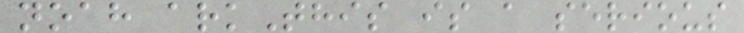noah arkThis is a serious
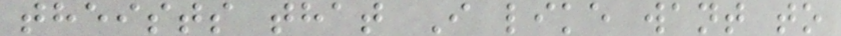theists that I like want to
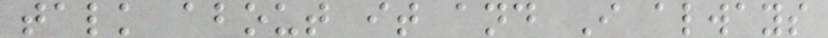talk about it and I always
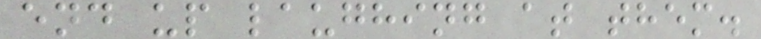end up laughing at them.
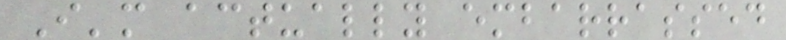I'm actually embarrassed
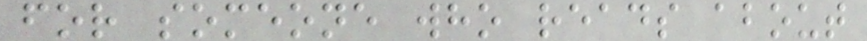for someone who reads about
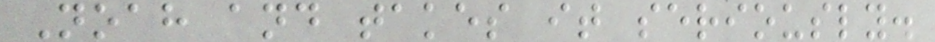Noah and takes it seriously.
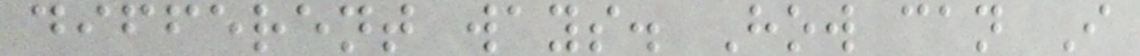different ways. How can I
